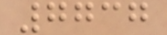7737
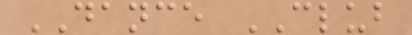DANCE CLUB
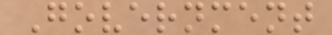Government
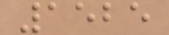1525
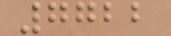7722
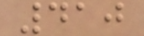410
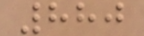880
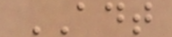ADT
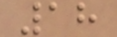18
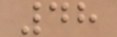48
